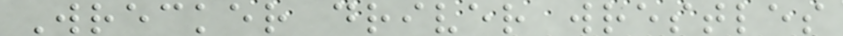Wrecker driver wrestles
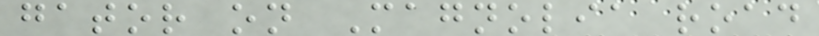gator on Magnolia road
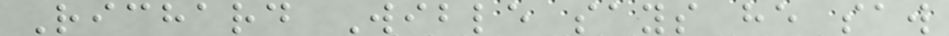Richard Wible says he saw
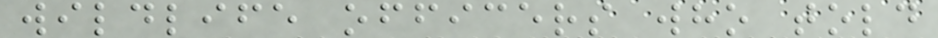wildlife officers who told
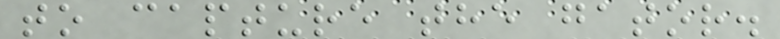to capture the gator.
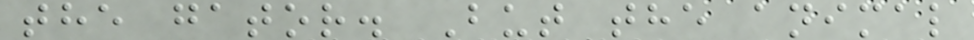the gator. But the animal
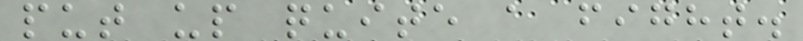put up quite a fight.
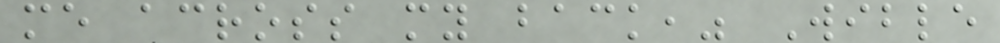me across my back," Wible
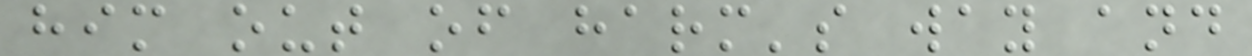him out of harm's way and
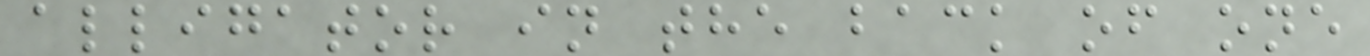alligator in the back of one
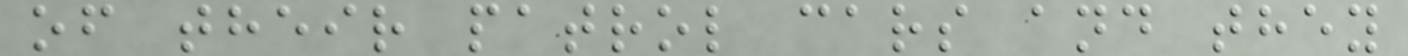of their patrol cars and they
